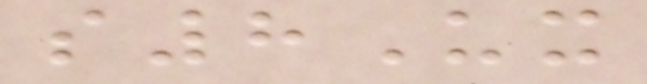s8Ux
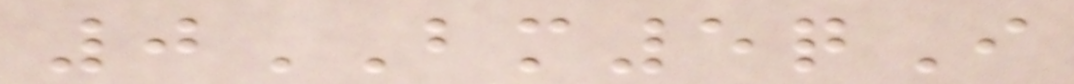0BM5qI
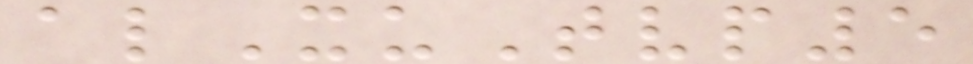alXuTvp5
